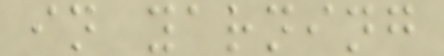in yarning
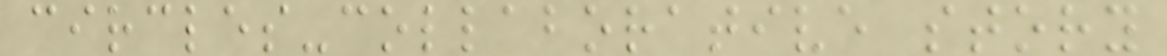circles-collaborative story
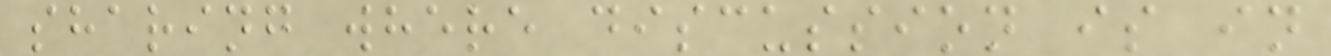sharing where discussion is in
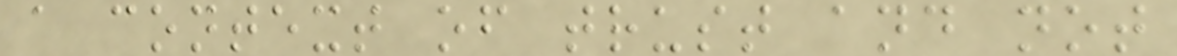a context of trust and not
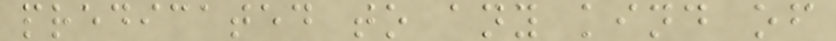predicated to any kind of
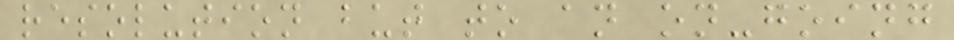resolution but to an on-going
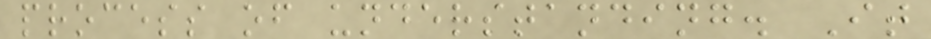process of understanding. It
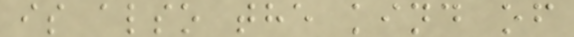is also the kind of
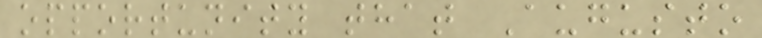opportunity that Augusto
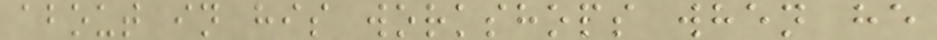about in his workshops when he
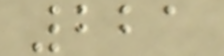221
